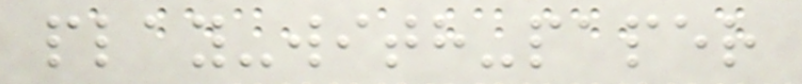play-with-paper
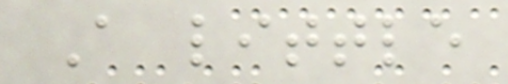A little
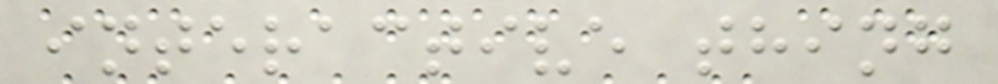interactive thing
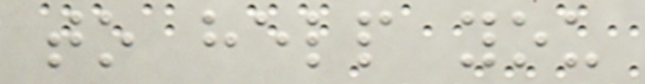to help you
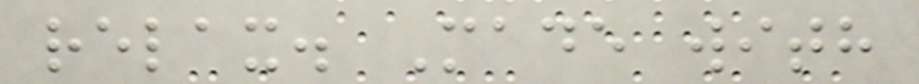relax. Made with
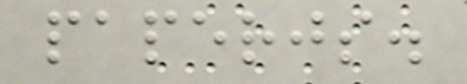paperjs.
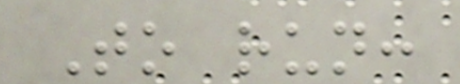To run:
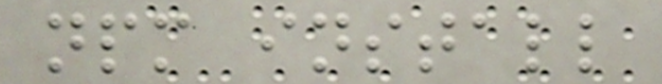npm install
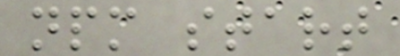npm start
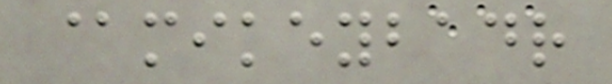@mikeybadr
